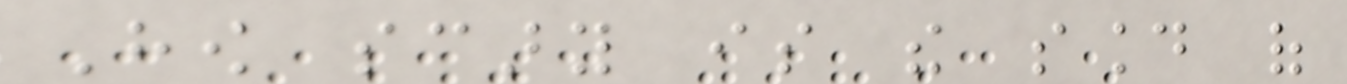How scary is the sound of
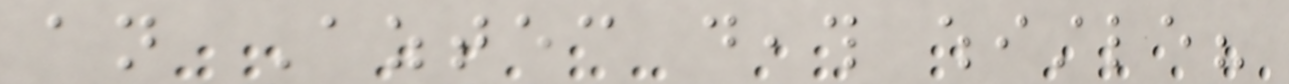an Aztec death whistle?
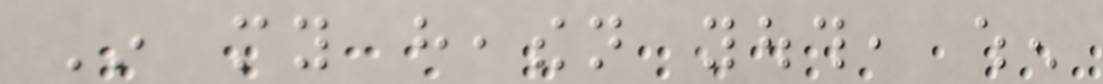In my heathen youth, when
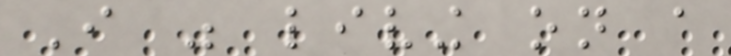I was living on a
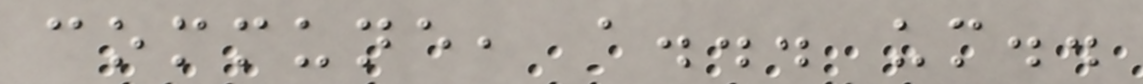commune, a... um..
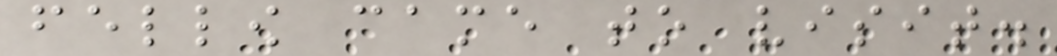fellow came to visit.
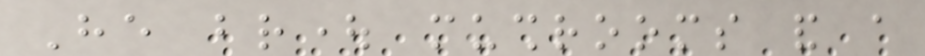He brought mushrooms and a
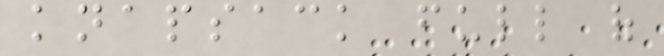knapsack full of
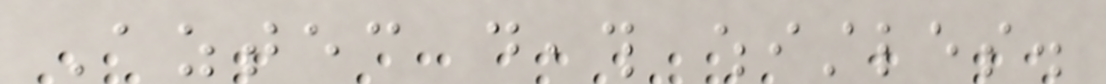Aztec death whistles.
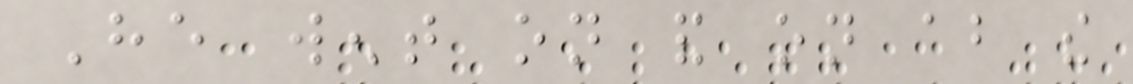He went on and on about the
